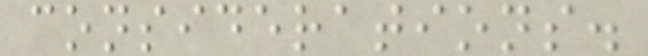considerations.
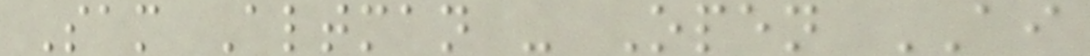Sam Altman - Open AI
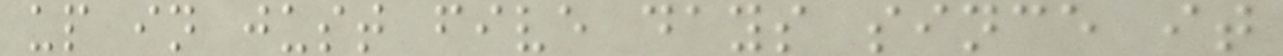up in just five days since it
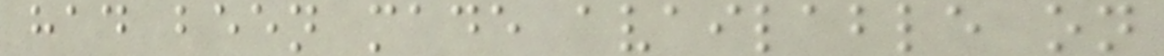had been made available on
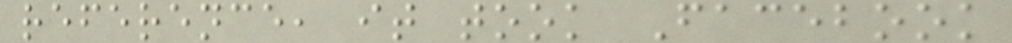reference, it took Facebook
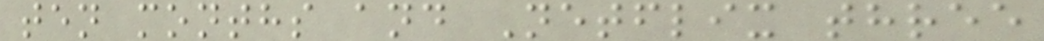ten months and Netflix three
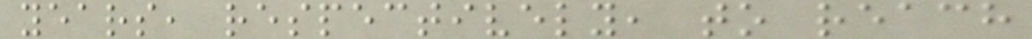years, respectively, to reach
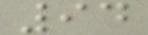94
